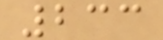233
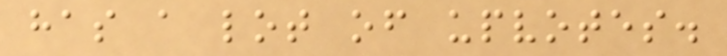has a lot of upvotes.
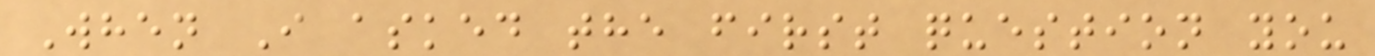When I asked the first question you
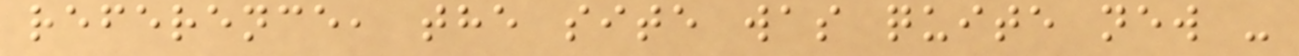reference, the site was quite new -
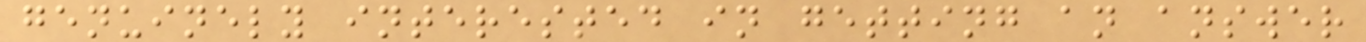genuinely interested in getting an answer
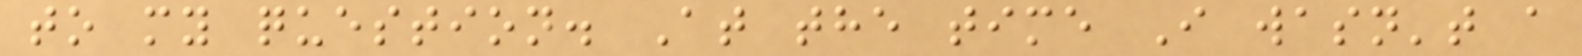to my question. At the time I wasn't a
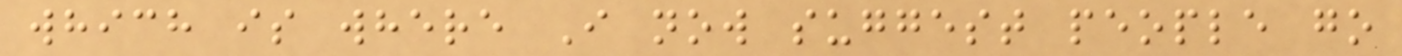which is where I now suggest people go
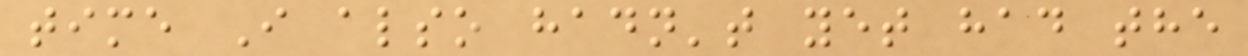time I also hadn't yet had the
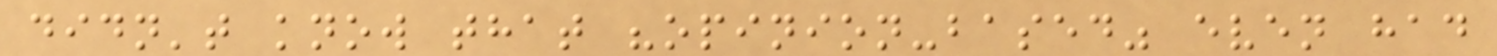didn't know that "opinion-based" even had
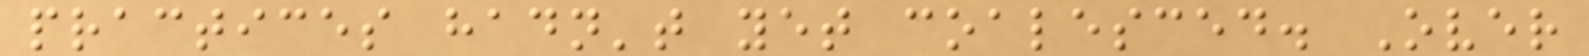practices hadn't yet coalesced. Over
